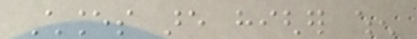Chances are higher when
